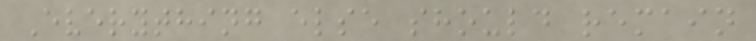Everything else should remain
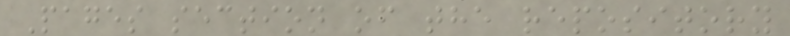Pages section of the repository
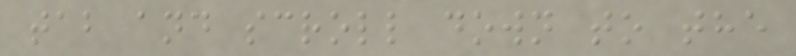tab and scroll down to the
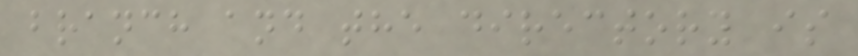branch and the directory is
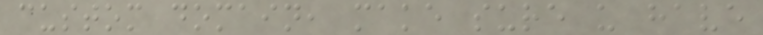custom domain, make sure u have
